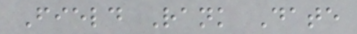Field Rank Date
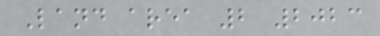Land area 2 2023
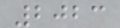2023
